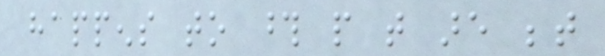happens to those people that are between
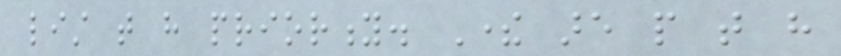list that have priority. There are people that have
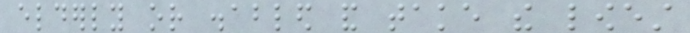elderly or disabled and take the lowest
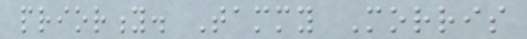priority. Tammy Morris
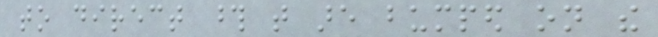to direct those that are bumped on the
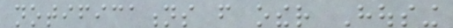notifications from other Housing
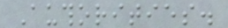Authorities.
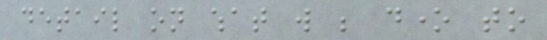detail on what will be done to
